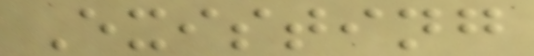Existing
